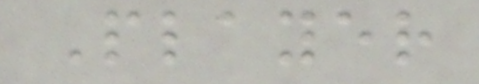Player
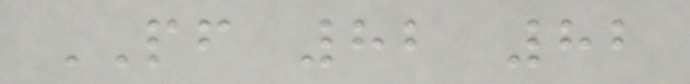PF 82 82
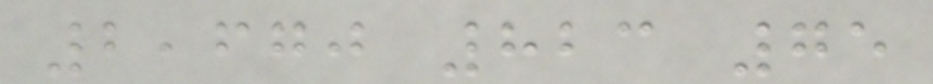2,670 823 75
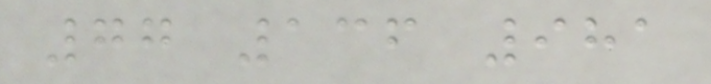77 136 981
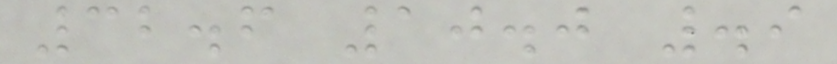32.6 10.0 .9
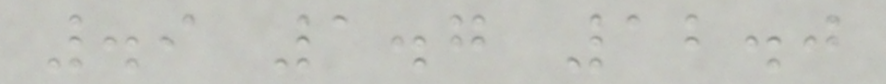.9 1.7 12.0
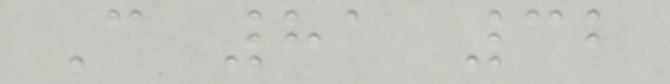C 81 32
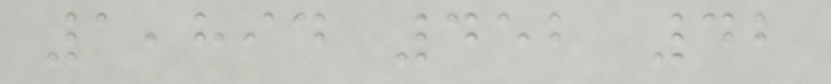1,894 452 42
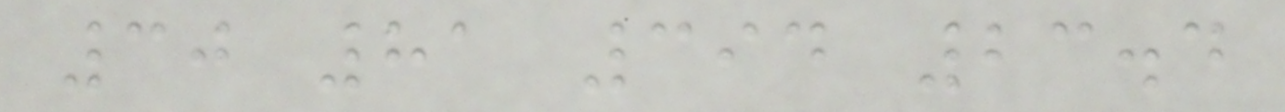30 81 394 23.4
